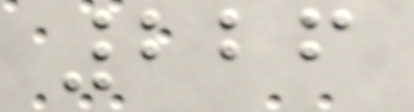226
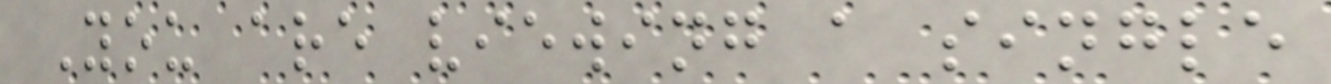You are viewing a single
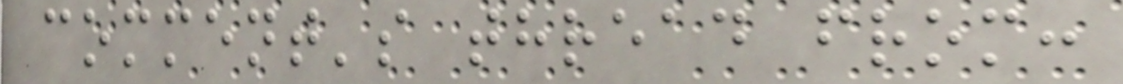comment's thread from:
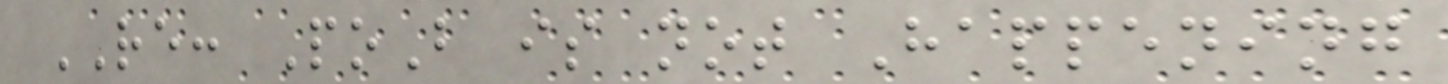RE: PoB is not Happening
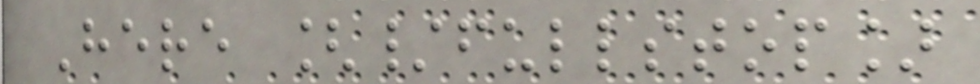Here [/fullstop]
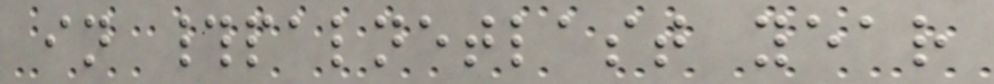in #palnetlast year
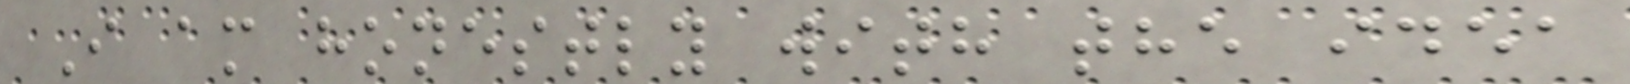I am honestly with the idea
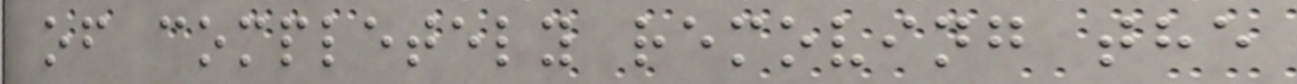of completely removing the
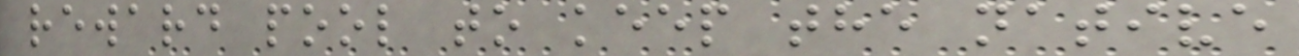reward pool to keep the native
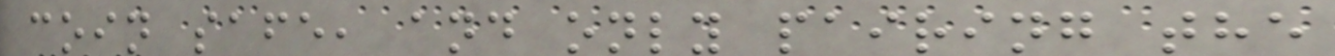coin safe, and only pairing the
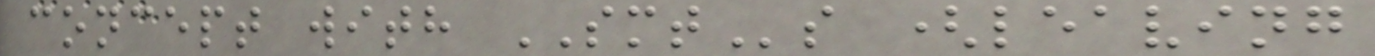concept with SMTs (leaving
